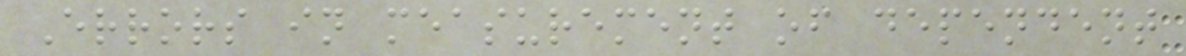Errors in measurement of dependent
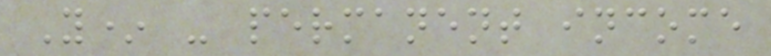Y* - permanent income
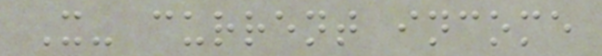X- current income
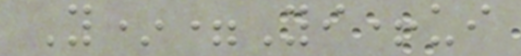Y*=Yi+ui
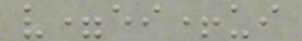v=ei+ui
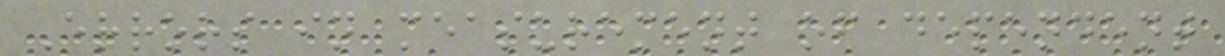Errors in measurement of dependent
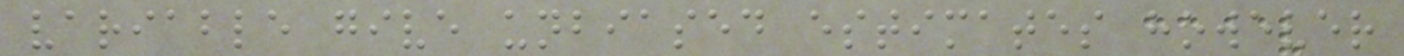variable give unbiased estimates however
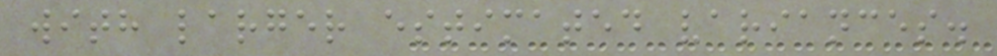with larger estimated variances.
